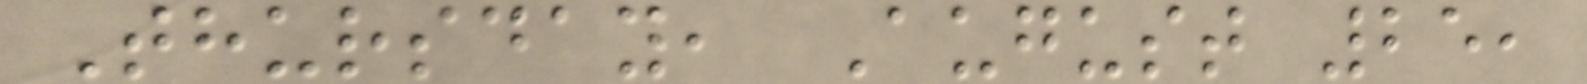Thursday, August 25,
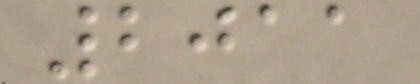2011
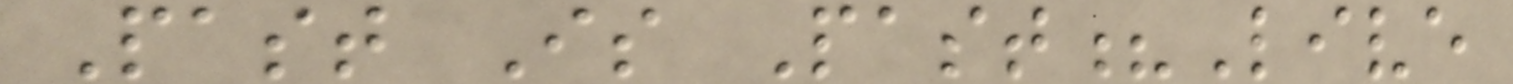Past Is Past?Live
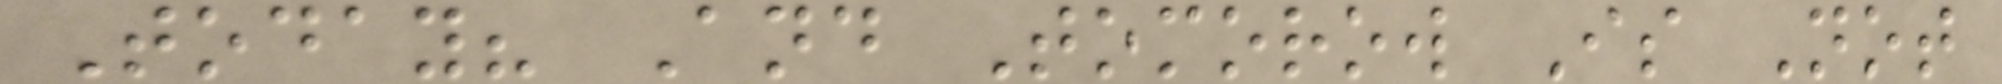Today? And Tomorow Is Not
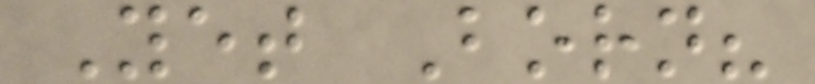Yet Born?
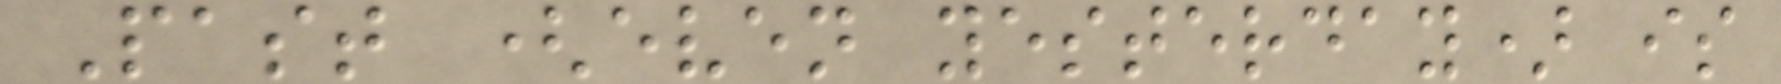Past (even yesterday) is
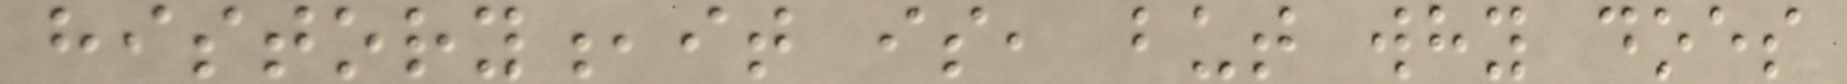history,it is, but why does
